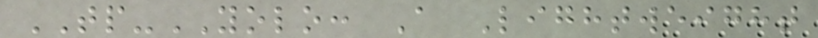TP-YOLO: A Lightweight
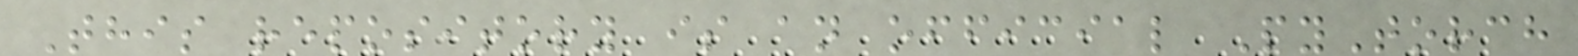This repository is an official PyTorch
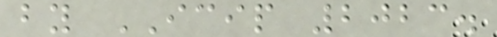by ICIP 2023.
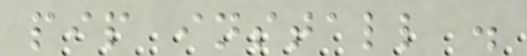pip install .
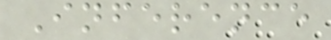Inference
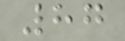87
